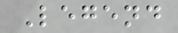Legend
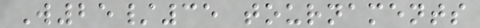W25/35 tournaments
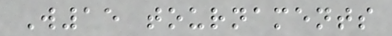W15 tournaments
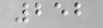252
